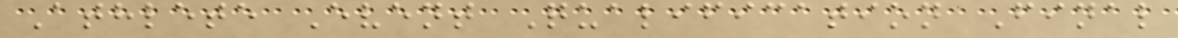Athlete Event Qualification Final
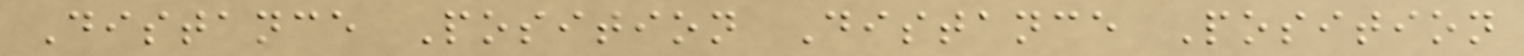Distance Position Distance Position
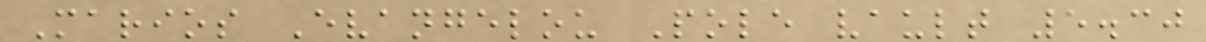Marios Evangelou Pole vault 5.30
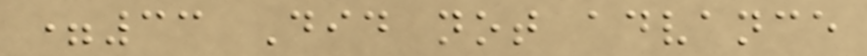=33 Did not advance
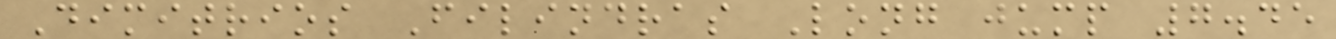Dimitrios Filindras Long jump 7.45
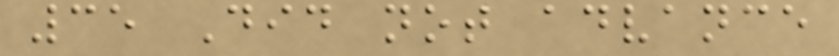35 Did not advance
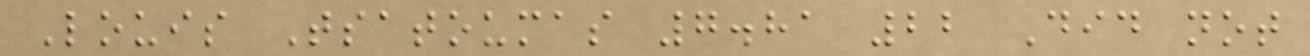Louis Tsatoumas 7.81 22 Did not
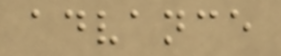advance
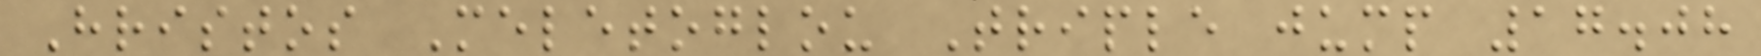Hristos Meletoglou Triple jump 17.08
